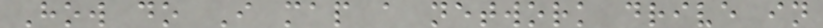How do I map a network drive in
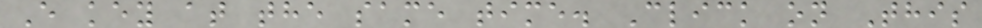E key at the same time. Click on This
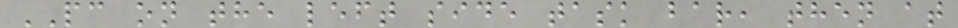PC on the left side task bar, then at
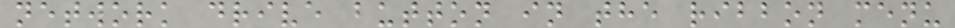network drive button in the ribbon menu
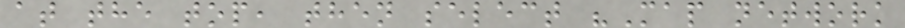at the top, then select "Map network
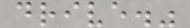drive."
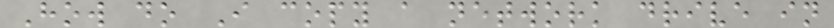How do I copy a network drive in
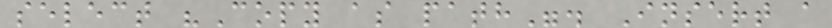select "Copy as path". Insert a
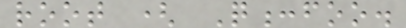root ( Q:foo.
